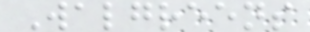Walgreens
